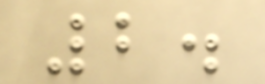2.
